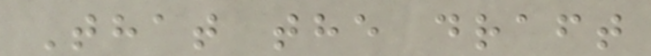That the draft
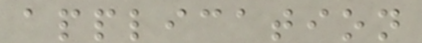application
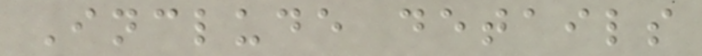Include details
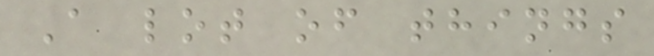A lot of things
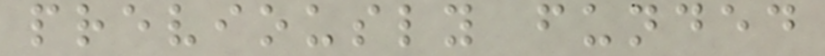previously funded
